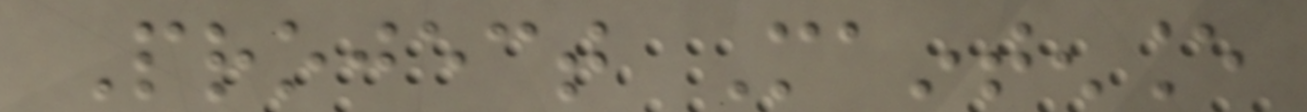Project Maintenance
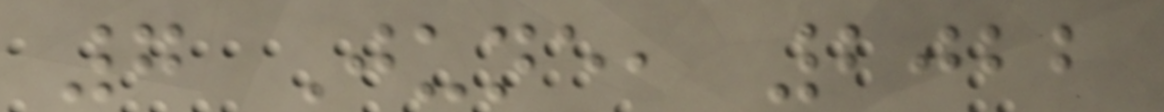7 June, 2022
